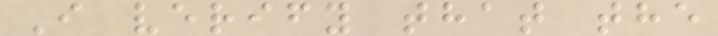I verify that the
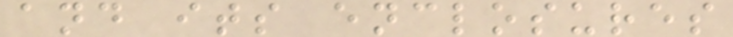and its enclosures
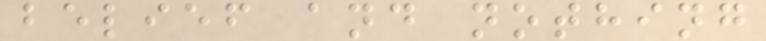belief and nothing
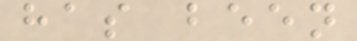has been
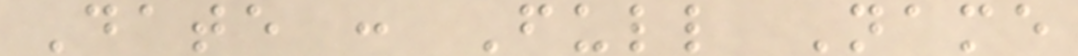Date : Full Name
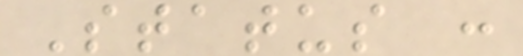Status :
